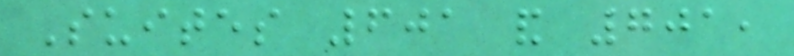Suites 601 and 701,
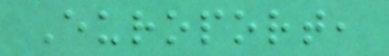Europort,
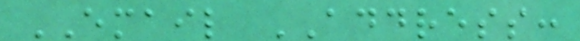EMAIL ADDRESS:
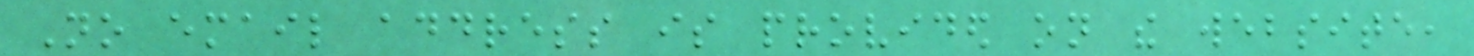No email address is provided on the website,
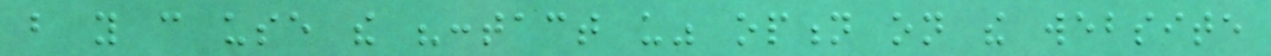but you can use the "contact us" option on the website
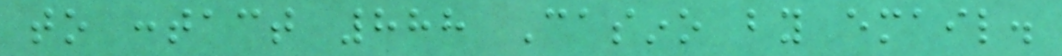to contact 888 Casino by email.
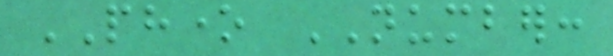PHONE NUMBER:
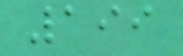199
